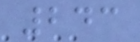243
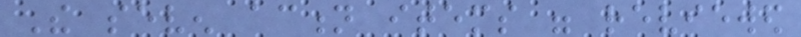The seven action items were reviewed
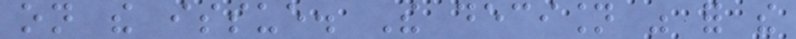on the issue. The decision was for the
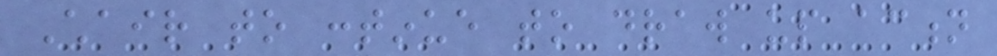Chair to continue to draw up action
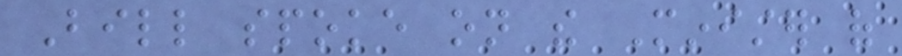Bill spoke on the Minister of
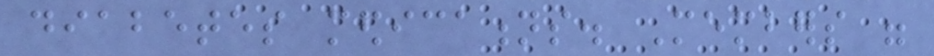diabetes medications. Members were
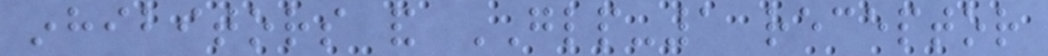inhibitors and GLP-1 receptor
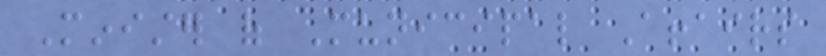Minister of Municipal Affairs
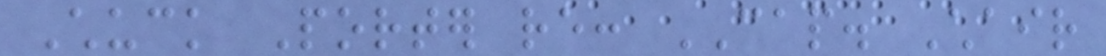Chuck Porter re: CAP. Chair
